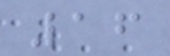16
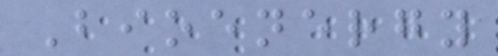Bioenergy
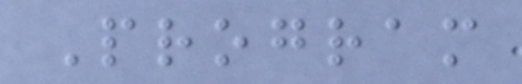Program
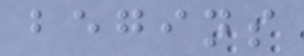begins
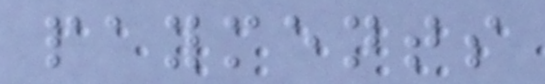payments
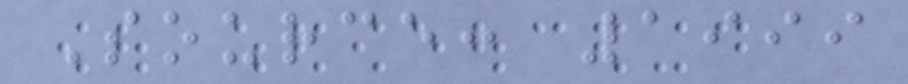Source: 1999
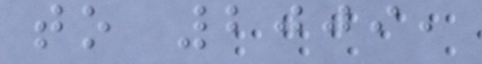to 2009,
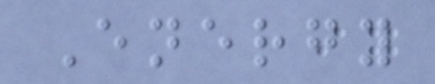Energy
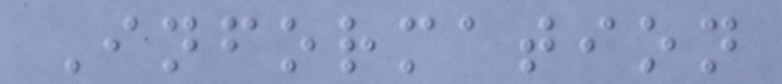Information
